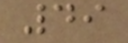49
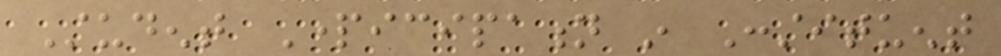Student Participation in Constituent
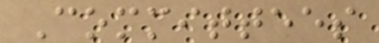Committees
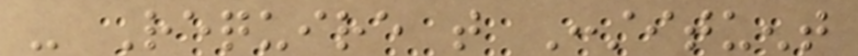- Require that Constituent
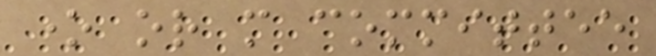one or more committee
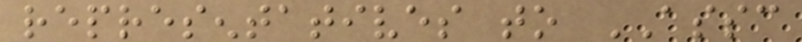representatives to ASSC
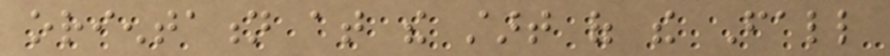orientation at the start of the Fall
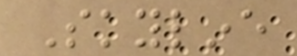Skyline
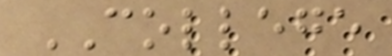COLLEGE
